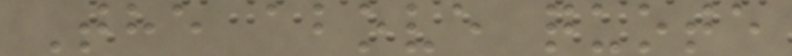The above quote
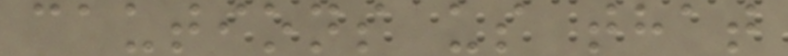cautions us that
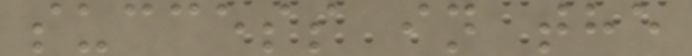success in the
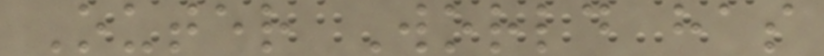Outer World has
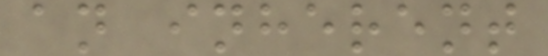an inherent
